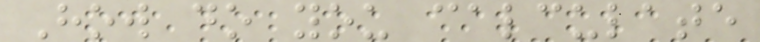How do you calculate
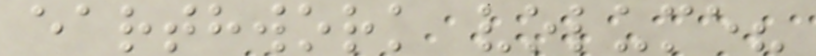earthwork volume?
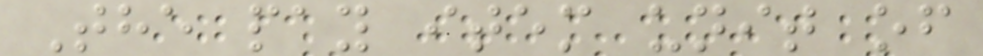The pay item unit of
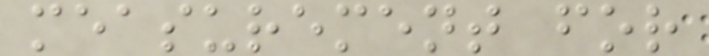measurement for
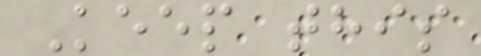Keep this
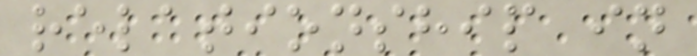relationship in
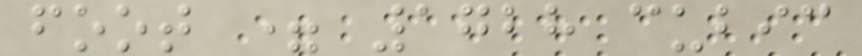foot = 1728 cubic
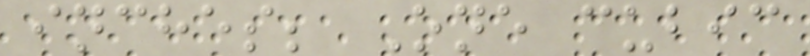inches; One cubic
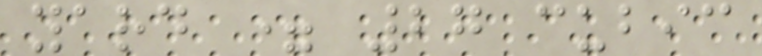yard = 27 cubic
